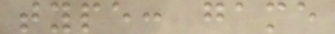type: game
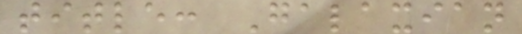title: Galaxian
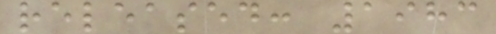released: 1983
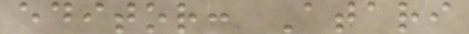editor: Atari
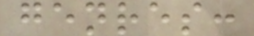genres:
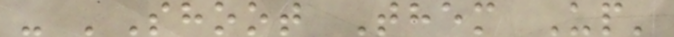- 'Shoot Them Up'
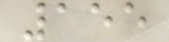155
